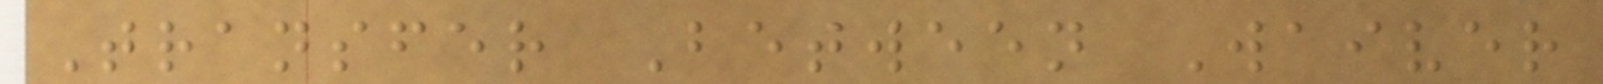Transfer Between Waiver
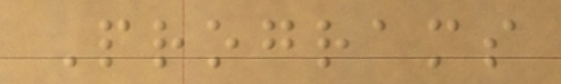Programs
